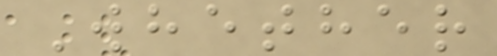Whether
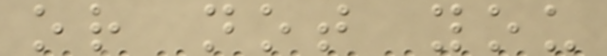or not you
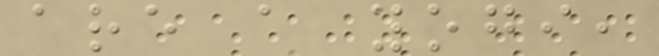are a yogi,
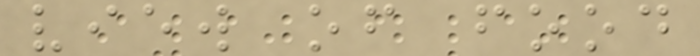view of food
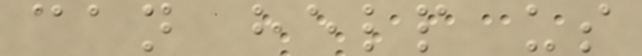can help us
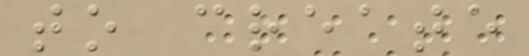to create
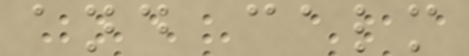and calm
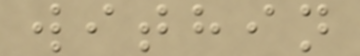within
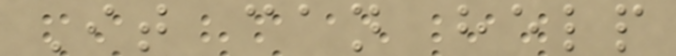It can help
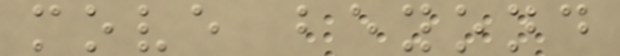move beyond
